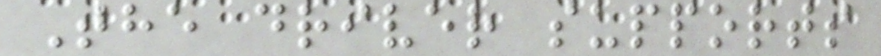The driver supports
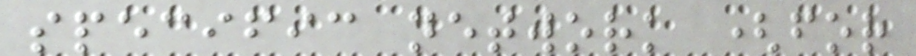specific network (for
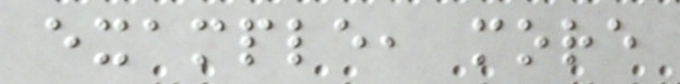example, more
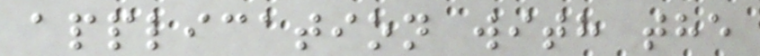application with the
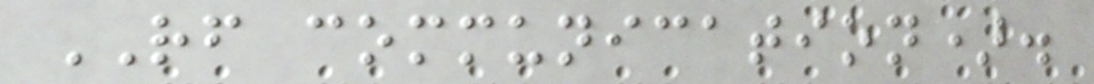RF communication).
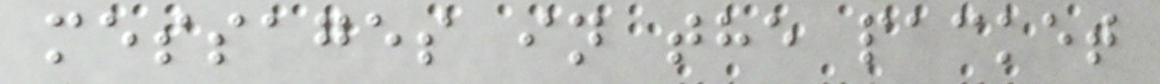messages in the packet
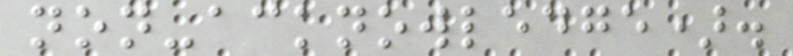non-acknowledge).
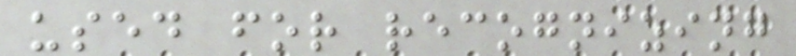used for recognizing
